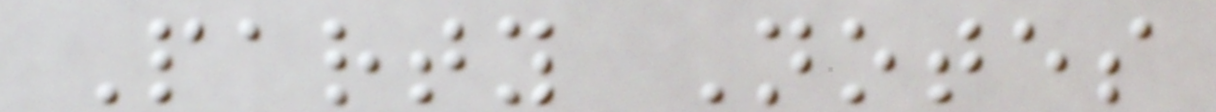Party Notes
